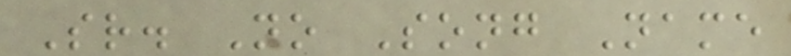Sr. No Song Name
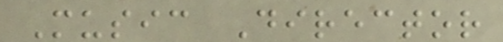Music Director
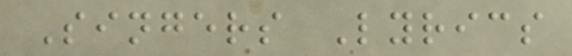Singers Lyrics
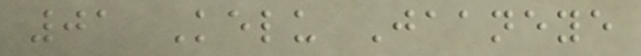01 Kelu Jaaneye
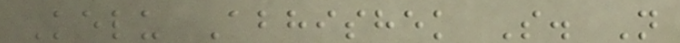Kelu Abhishek S. N
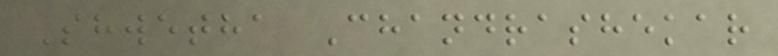Shwetha Chandrashekar
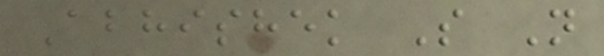Abhishek S N
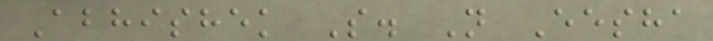Abhishek S. N Eesha
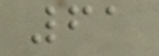61
